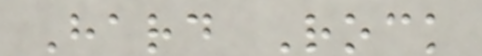Hard Rock
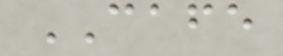CAFE
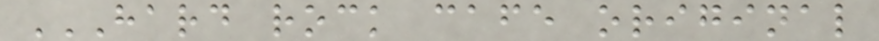HARD ROCK CAFE ORIGINAL
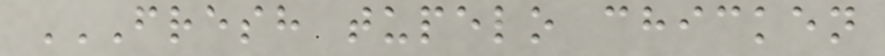FRESH TUPELO CHICKEN
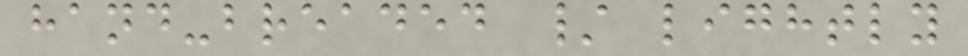hand-breaded / lightly
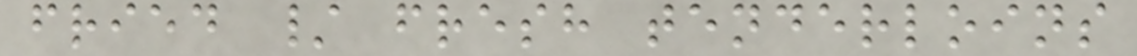fried / fresh tenderloins
